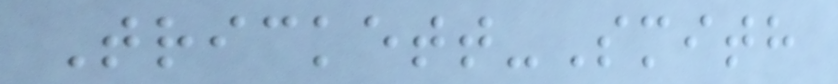Trickett-Smith
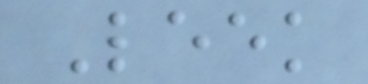Leek
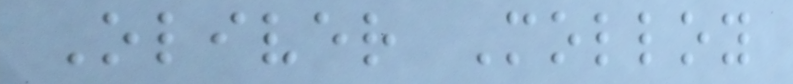Oliver Molloy
